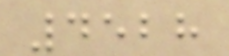4528
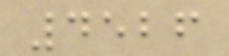4526
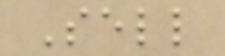Sell
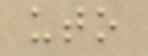uto
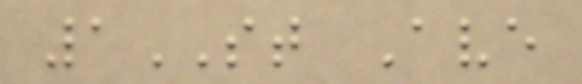1ST Ave
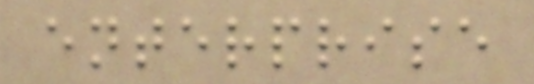enterprise
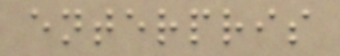enterpris
